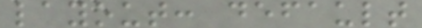layout: default
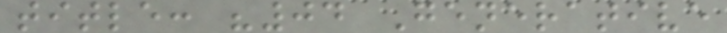title: "04 Generative
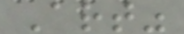Art"
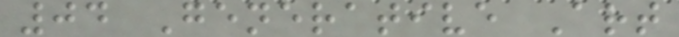04 Generative Art
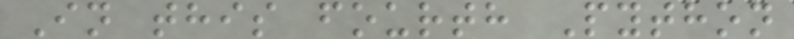In this fourth Python
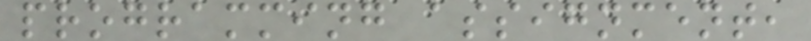programming assignment,
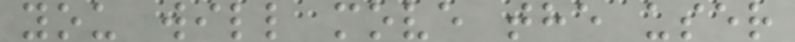you will move the user
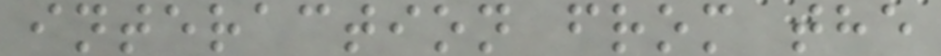interaction from the
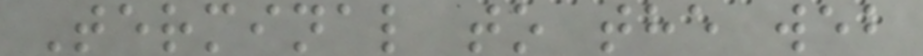Terminal to the web
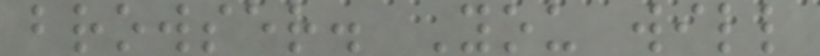browser. You will
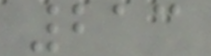213
